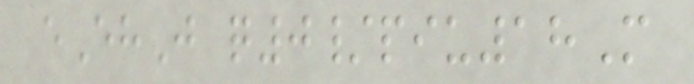eEhJ q0/piu18M
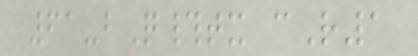61-bQ#tx cR1
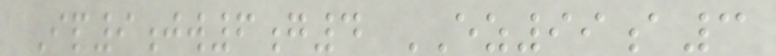Ip9jw6g4 EZ99a3
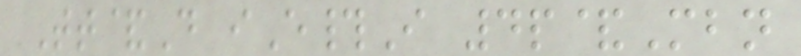Tt&D iE#I 4p&Mbn
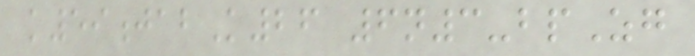k59jabK26 6n3-bpZg
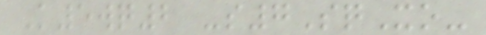K5wq2 -s7SqXo-
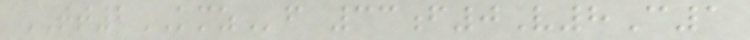TT2KMZf 33f0V8C1
